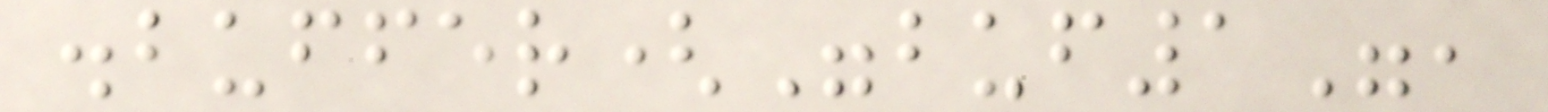.buffer("buf1",
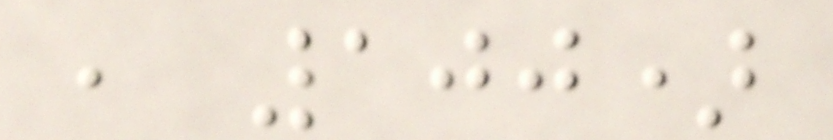, 100)
